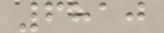6810
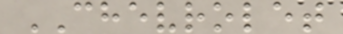CHEVROLET
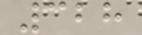328
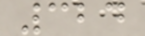324
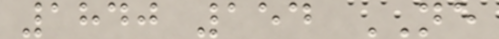1840 154 NE
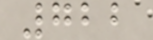722
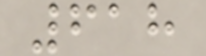618
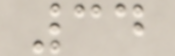34
